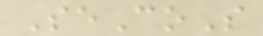SeCoS
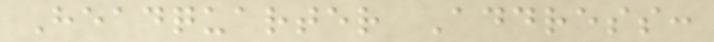Headquarter Address:
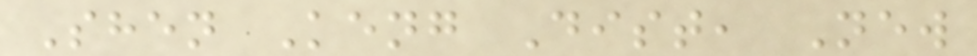Shen Keng Dist, New
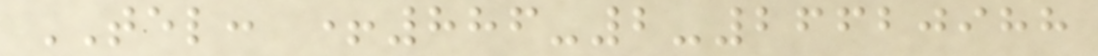TEL: +886-2-26620988
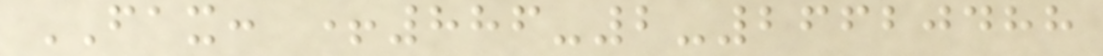FAX: +886-2-26620488
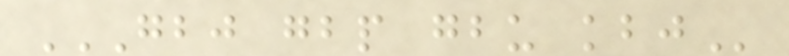GBJ GBP GBU KBJ
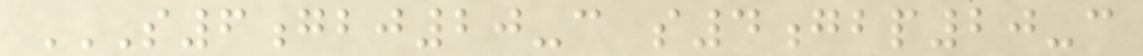S6GBJ20-C S4GBP20-C
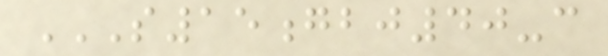S15GBJ40-C
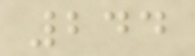244
